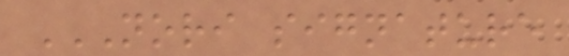NORI SIGNATURE
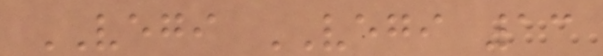VEGI VEGI 13
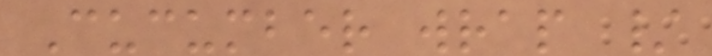Cucumber wrap /
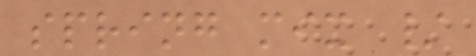spring mix /
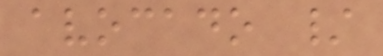avocado /
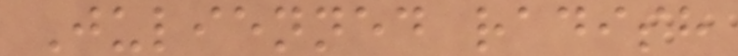Julienned radish
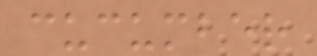cucumber
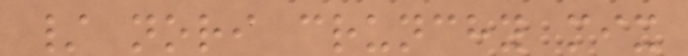/ nori crunchy mix
